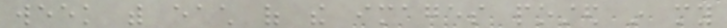week with each of the images posted in my
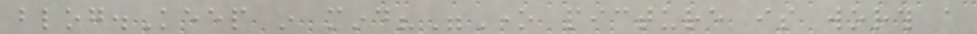blog.Keep in mind?"One picture is worth a
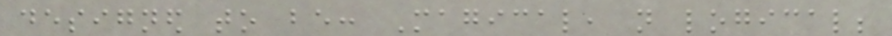designed to be: Magical, not logical;
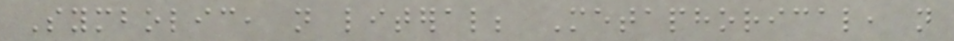Symbolic, not literal; Metaphorical, not
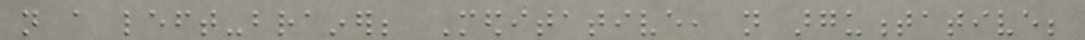not a left-brainer; Meditative, not argumentative;
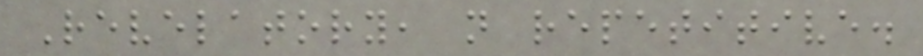Revelatory, not repetitive.
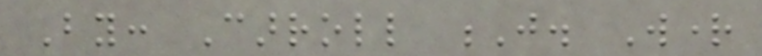By: Carroll J. Wright
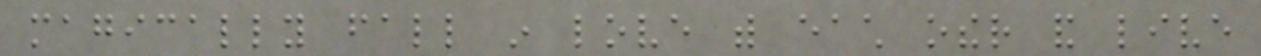magically fall in love with each other and live
